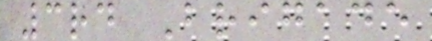3rd Brigade
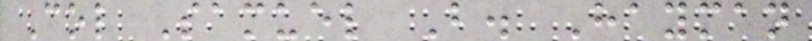Col Samuel B. Hayman
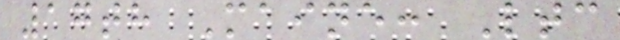17th Maine: Ltc
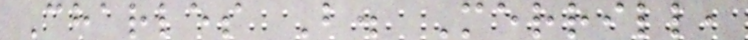Charles B. Merrill,
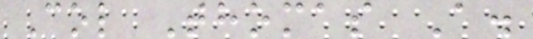Col Thomas A.
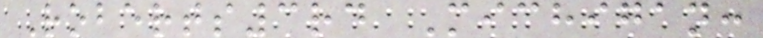Roberts3rd Michigan:
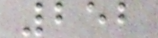252
